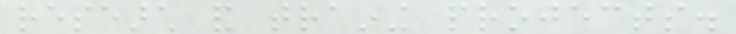research and training projects.
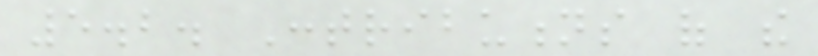5.2. Contributions of the
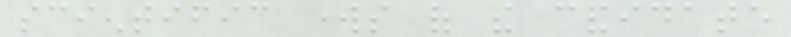scientific works of the candidate
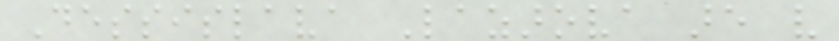Dessislava Lazarova are very
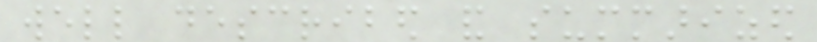well described and summarized
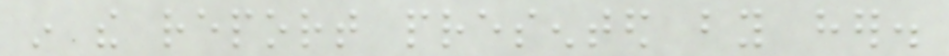in the report presented by her.
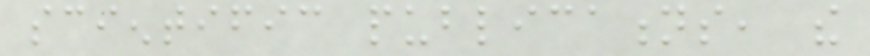scientific publications, the
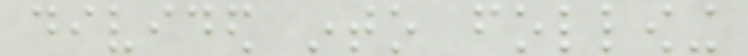divided into following
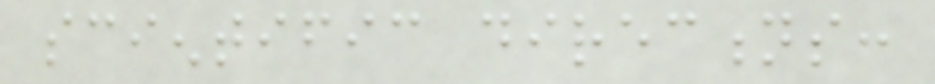scientific directions:
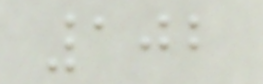102
